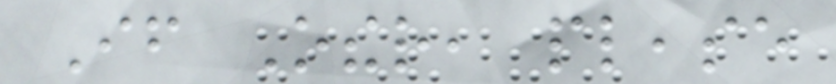If Other, please
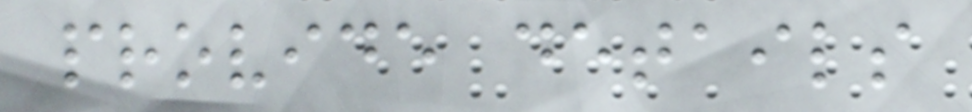provide details
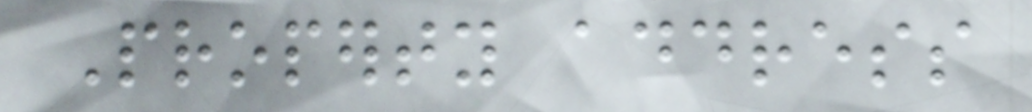Property address
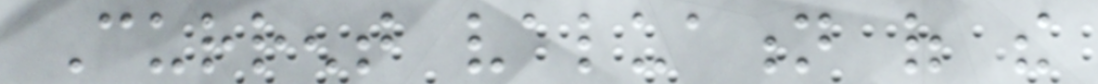Current valuation of the
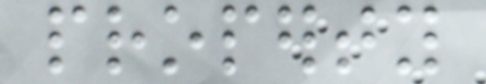property
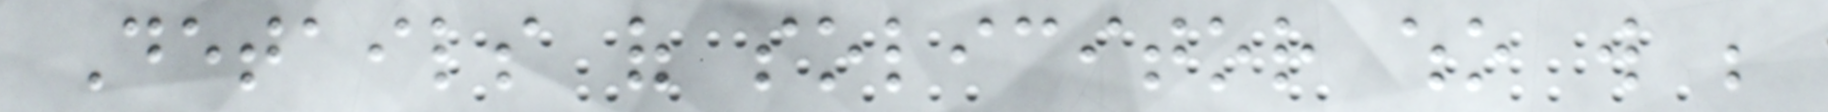Details of solicitor who will be
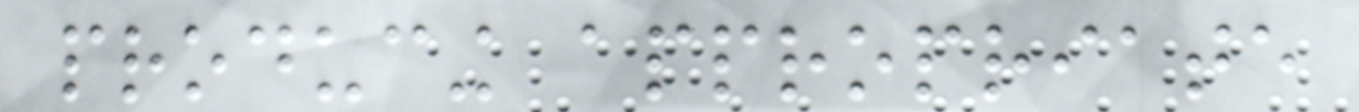producing appropriate
